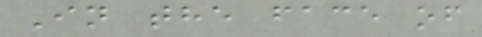In the face of
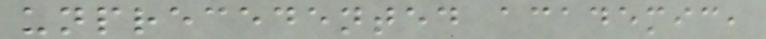unprecedented academic,
